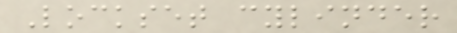Lockset cylinder
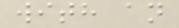with an
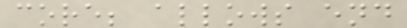core; allows end
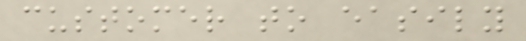customer to easily
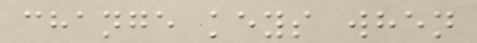change keys when
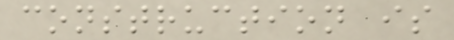construction is
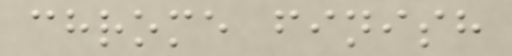chrome finish
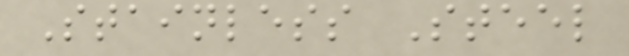Stainless Steel
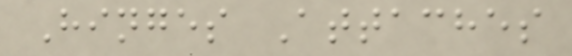Hinges Attaches
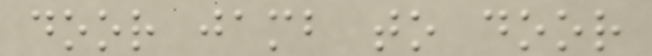door jamb to door
